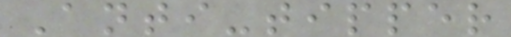Anti-tipper
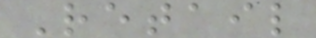Retail
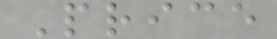Price
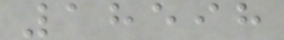18598
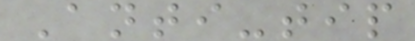Anti-tip
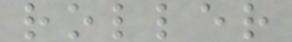roller
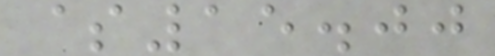$15.00
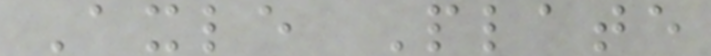Axle Plate
